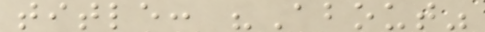title: "About"
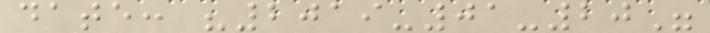date: "2019-01-20"
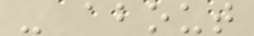- about
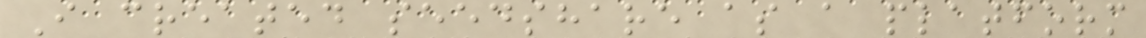I created seedshare as a platform
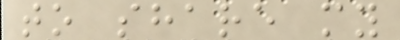to share my
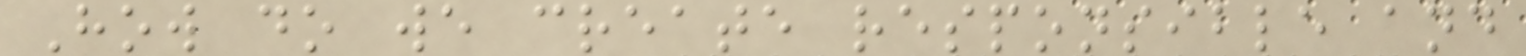How do we create responsible and
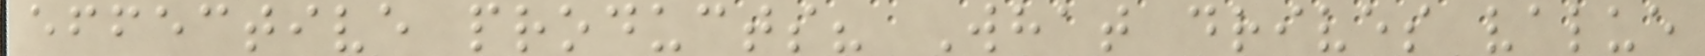effective products? What drives value
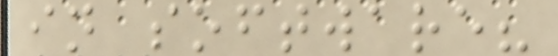in software?
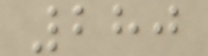280
